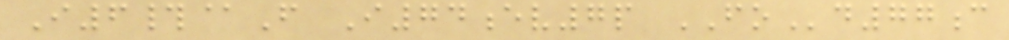I6#@F I74ev7p FOd77c
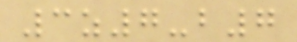3z7-b7
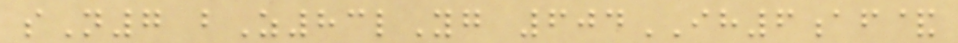sN7 bZ83lYg 604IH6af&
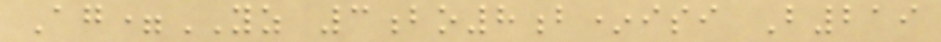Ag=YZ 3bo8b*isi B219
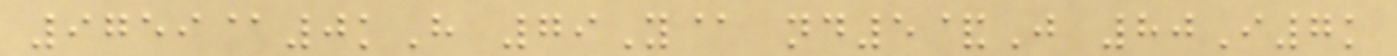9759@0kH 79Y@ nd5&J 80I7k
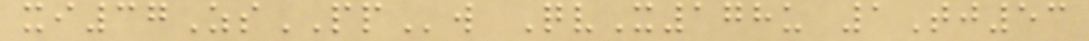xi37ZsPPw QvX178u 1Tj53
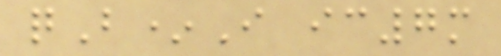qB*I ic7m
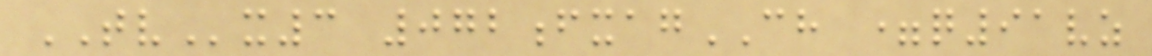TVx3 072fxagCH =q91vz
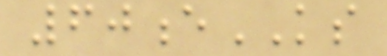60eKS
